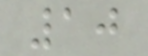10
